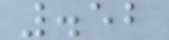.52
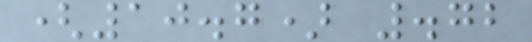(10.7) .72
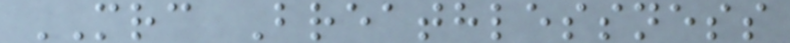MRC Breathlessness
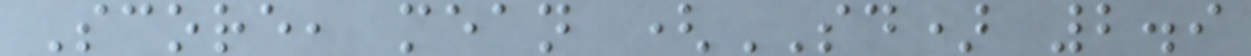Score, mean (SD) 2.9
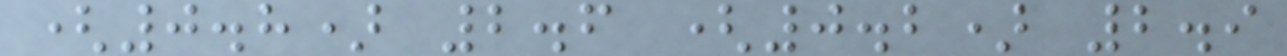(0.8) 2.6 (0.2) 2.9
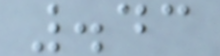.43
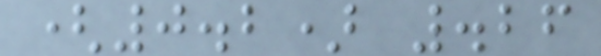(0.2) .26
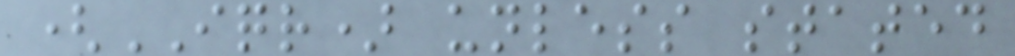(IQR) unless stated
